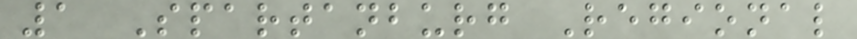1 Spartanburg Regional
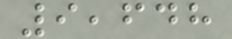9,648
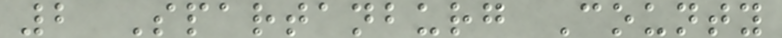2 Spartanburg County
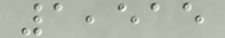1,515
